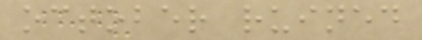october ruined
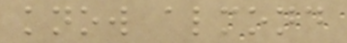know almond
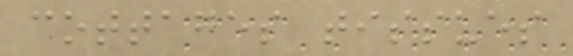cottages tissues
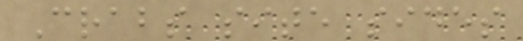Crabs site sides
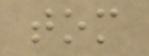tom
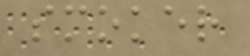smoker
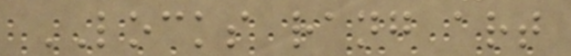LOCKS rang art
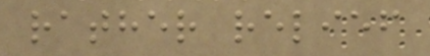rather relief
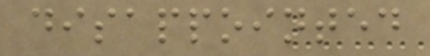disappointed
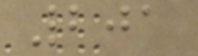201
